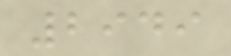2949
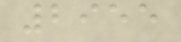2955
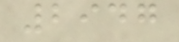2947
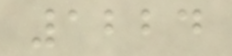1224
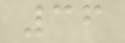36
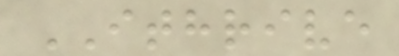ITHRIVE
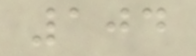104
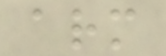arm
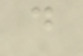d
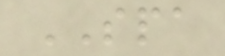SPA
